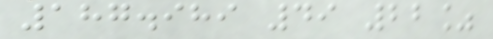187.989 49 22%
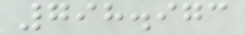798.973
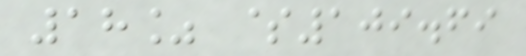18% $109.69
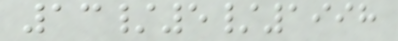13/5/1998
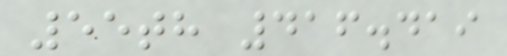55th 416.419
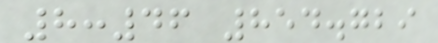8:46 854.729
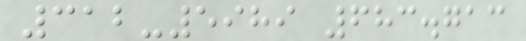312-5989 683.713
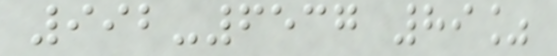992-6537 89%
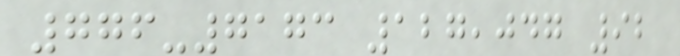776-7173 127,047 92
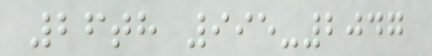26th 995-2047
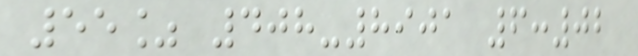55% 408-8901 6:02
